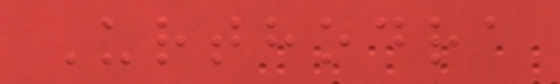Urthodra
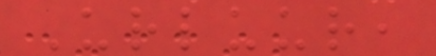Urluur,
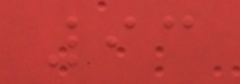93
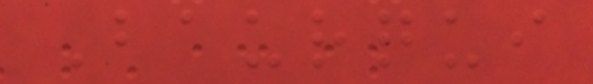Baurqui
